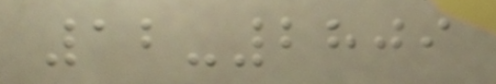12-2809
